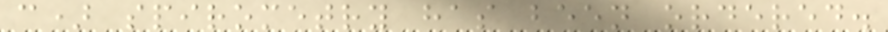c) spirometry has been ordered.
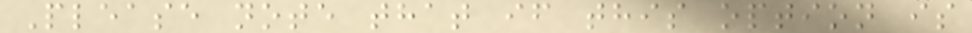Please note that if this option is
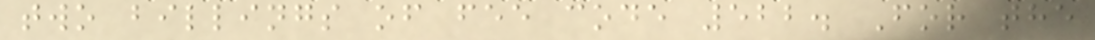two billings of fee code 522. For the
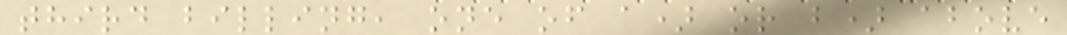third billing, one of a) or b) above
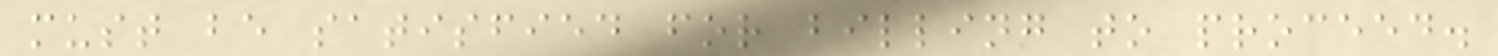must be satisfied for billing to proceed.
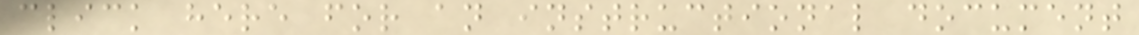click here for an instructional document
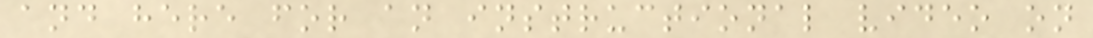and here for an instructional video on
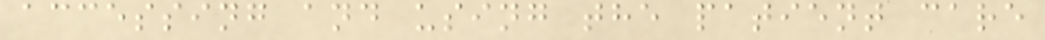accessing and using the patient care
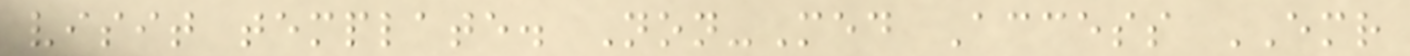visit template. Non-Med Access EMR
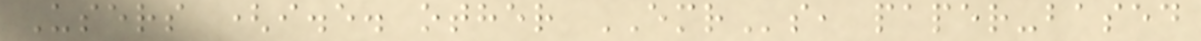Users (i.e. other EMRs, paper-based
